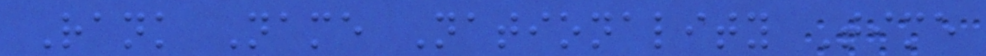Rank Name Nationality Time
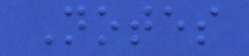Notes
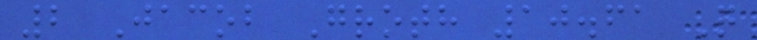2 Jacob Groth 10.61 Q
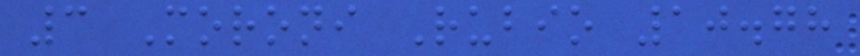3 Moroni Rubio 10.78
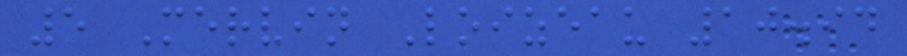5 Mervin Loizeau 10.94
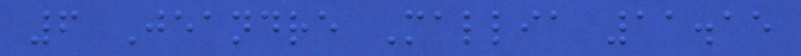6 Jeandre Mallia 11.15
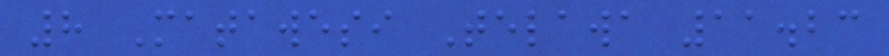8 Matawesi Telawa 11.23
